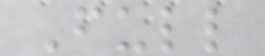Full
